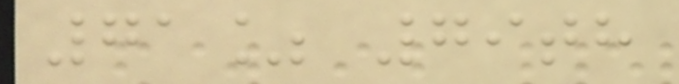71% 79th
